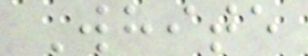White
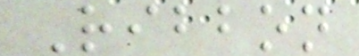Ribbon
